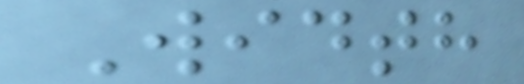Width
